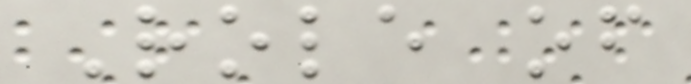Role of
